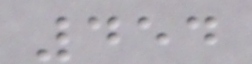454
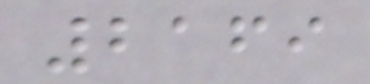2169
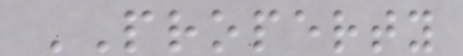PROPERTY
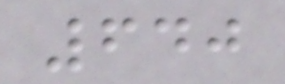640
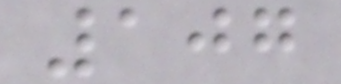107
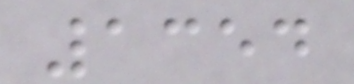1354
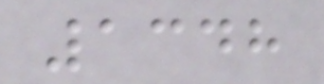1348
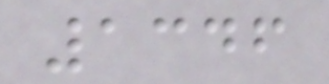1346
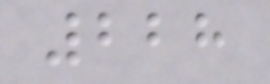228
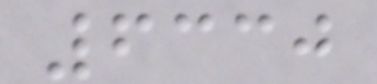6330
